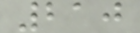210
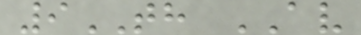9TH AV
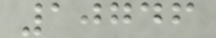10746
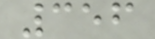356
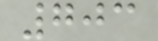703
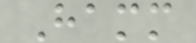Hamm
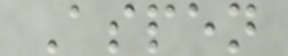Aspen
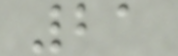21
